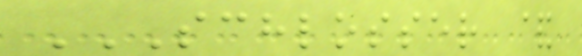SCHLOSSER &
